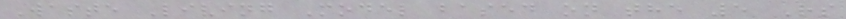Waste Living Model based on the 5 Rs
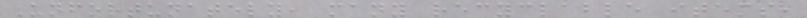Unfortunately, many recyclable items,
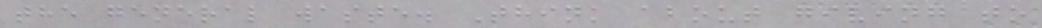the general waste. Think about giving to
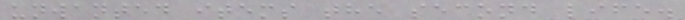unwanted items the second life.
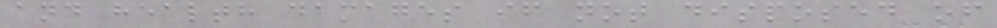and health damages if not disposed of
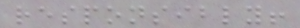responsibly!
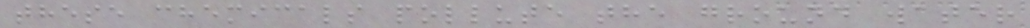these chemicals pollute the ground water
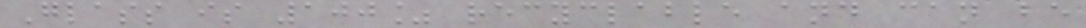Glass is 100% recyclable and can be
